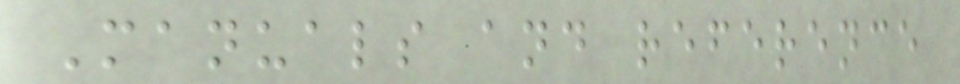Manuals and reference
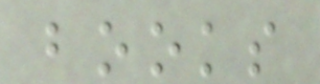books
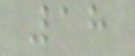18
